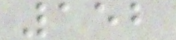152
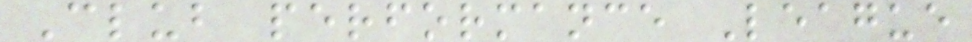Club performance League
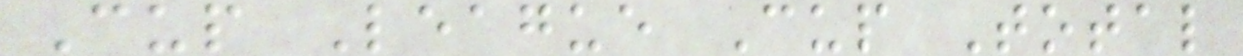Cup League Cup Total
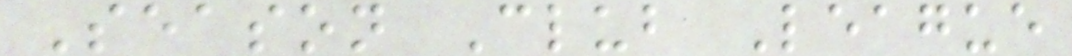Season Club League
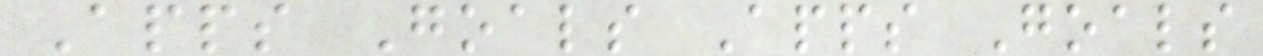Apps Goals Apps Goals
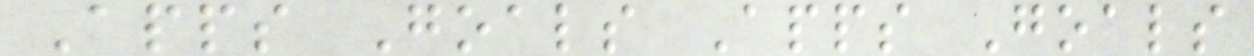Apps Goals Apps Goals
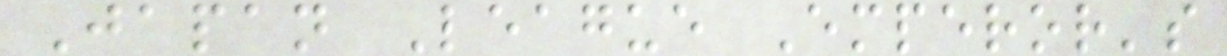Japan League Emperor's
